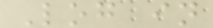Log in
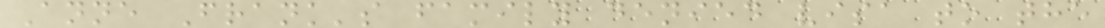Anne Frank's family denied visa to the
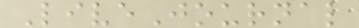LiveJournal
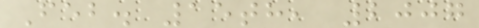Feb. 15th, 2007
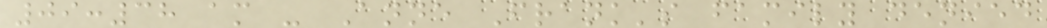09:38 am - Anne Frank's family denied
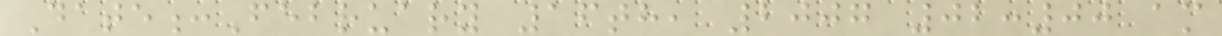Date:February 16th, 2007 02:00 am
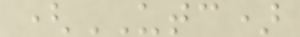(UTC)
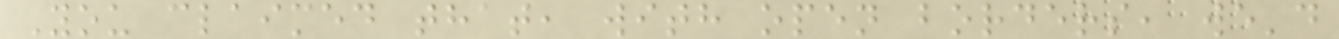You claimed that, with open borders, we'd
